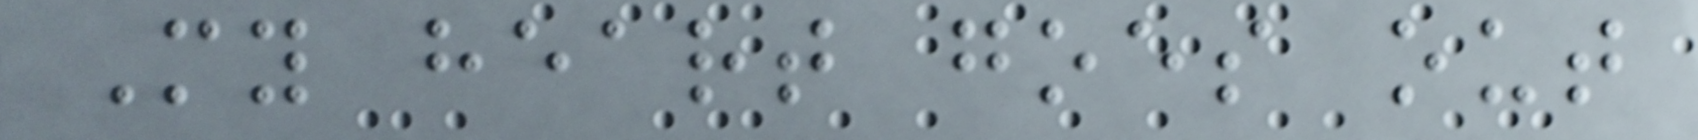My heart goes out
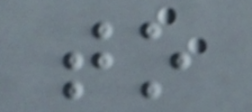to
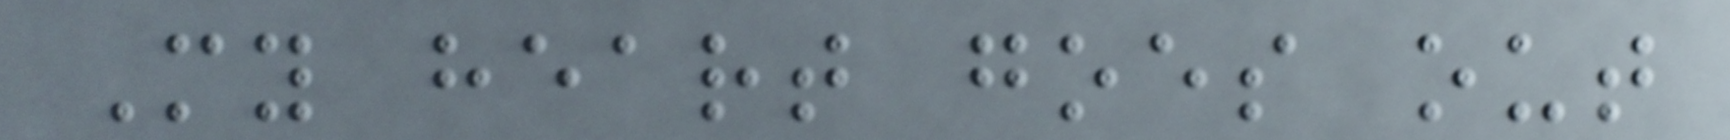My heart goes out
